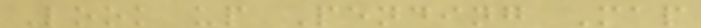Look up Pending Map
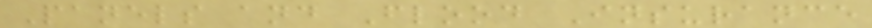Panels and Flood Insurance
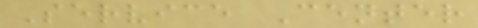Service Center
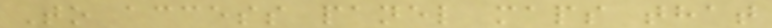To access panel maps that
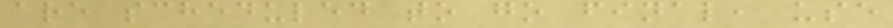are scheduled to go final, use
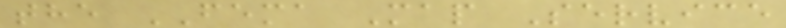the FEMA Map Service
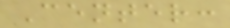Center:
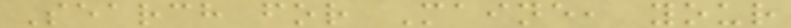Search for Maine, your
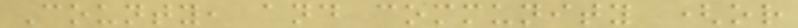County, and community (or
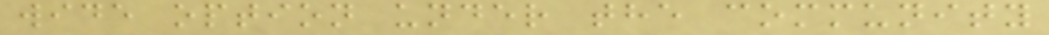wide option under the community
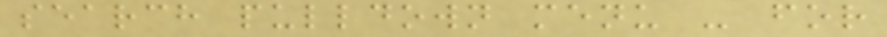search pulldown menu - for
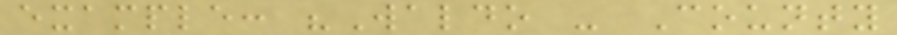example: "Waldo - County
